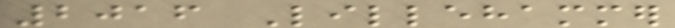2016 Lillehammer
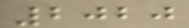2020
